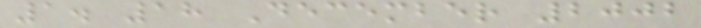1. 18 December 2002
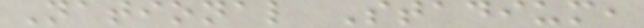National Stadium,
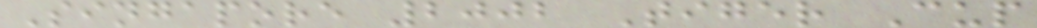Singapore 2002 Tiger Cup
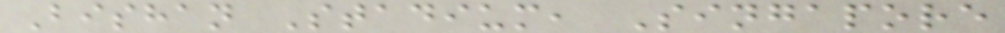Bishan Stadium, Singapore
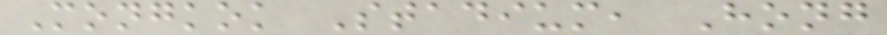Mongkok Stadium, Hong
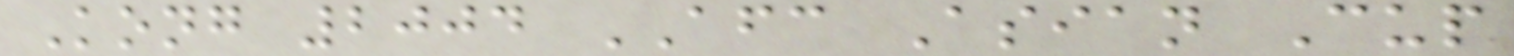Kong 2004 AFC Asian Cup
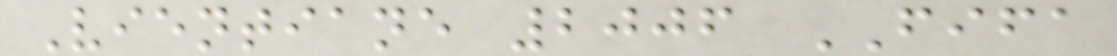Vientiane 2006 FIFA
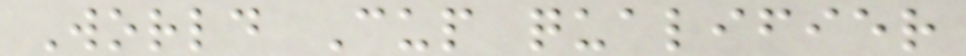World Cup qualifier
